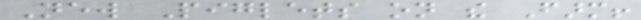New Piglets on the Farm!
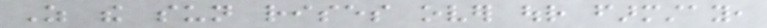As the sun rises over our farmstay,
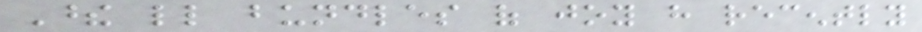These little bundles of joy have recently
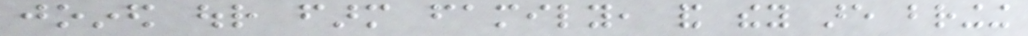joined our farm family, and they are bringing
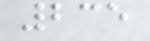235
